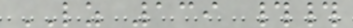LZ 139 ##
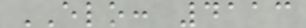ELO: 4113
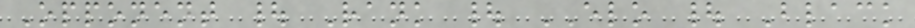Opponent | Rank | ELO | Black
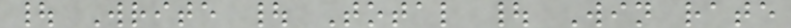| Write | Total | Win rate
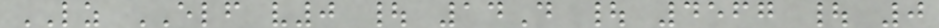LZ ELF v0 | 14D | 4567 | 0
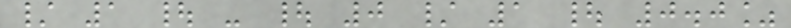/ 1 | - | 0 / 1 | 0.0%
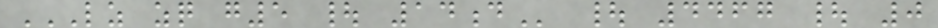LZ ZQ G5 | 14D | 4467 | 0
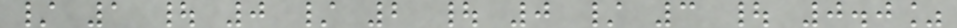/ 1 | 0 / 2 | 0 / 3 | 0.0%
